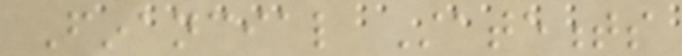Financial Statements
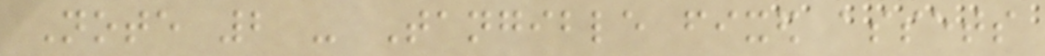Note 2 - Tangible fixed assets
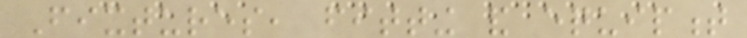Fixtures, fitting and equipment
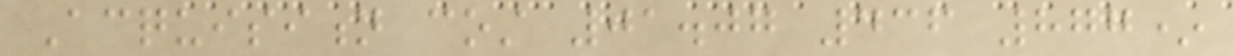Acquisition cost 01.07 436 877*
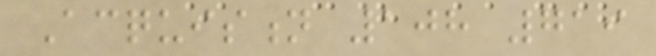Acquistion 108 719
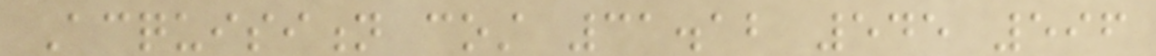Acquisition cost 31.12 545 596
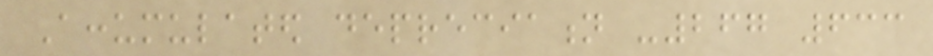Accumulated depreciation -267 633
